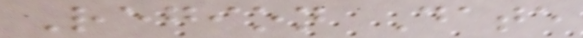Region Date
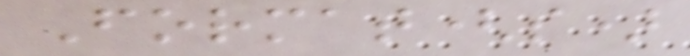Format(s)
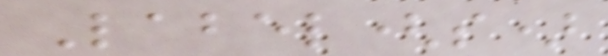Label(s)
